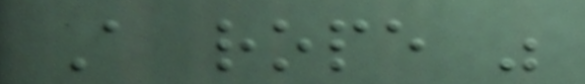A rope was
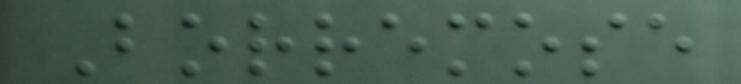Borremose
